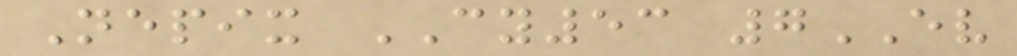Nepix CY53 7EV
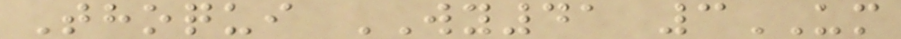Thoqui WY41 3UM
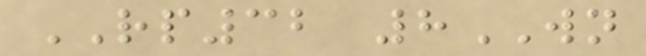RP32 8WN
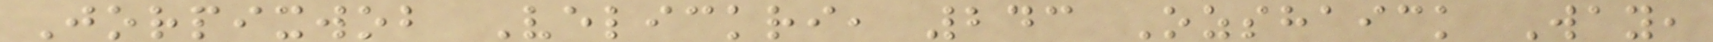Jorpixwob Velickri, 243 Ozshaick Way,
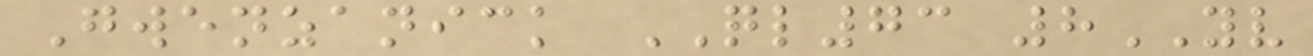Gwenzanick QL73 8YV
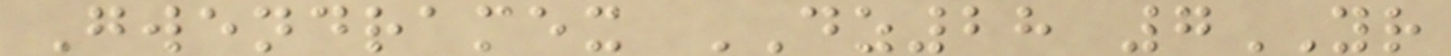Gwendramex DZ28 7YR
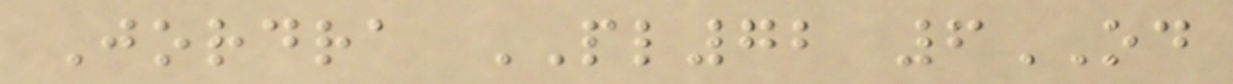Jordra PL72 6OD
